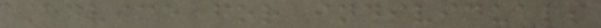Advice for individuals
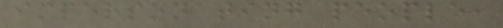impersonating people,
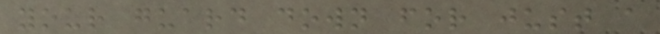your guard down for just a
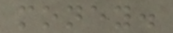money.
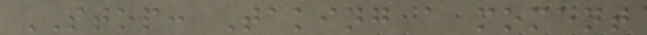STOP: Taking a moment
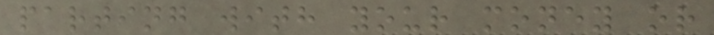parting with your money or
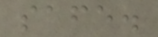safe.
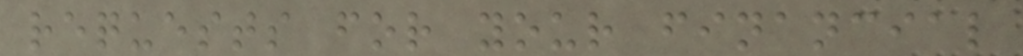requests for your financial
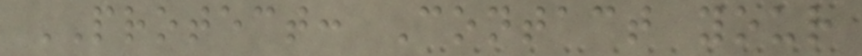PROTECT: Contact your
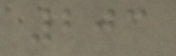203
